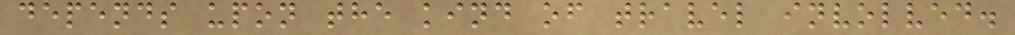depends upon the kind of travel involved.
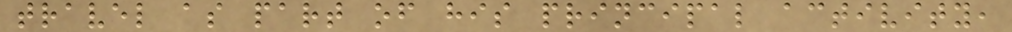travel as part of his principal activity,
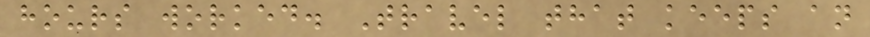hours worked. Travel that keeps an
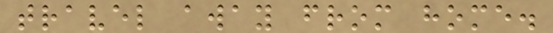travel away from home.
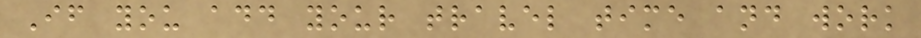If you add your travel time and work
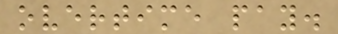overtime pay.
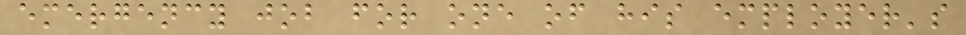emergency job for one of his employer's
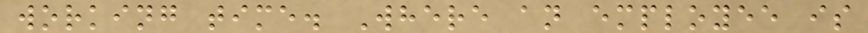working time. Where an employee is
